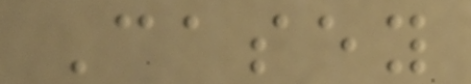Casey
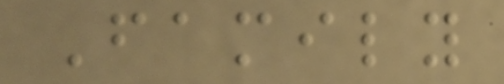Family
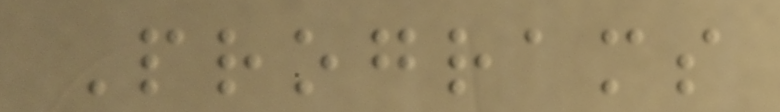Programs
